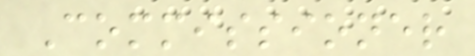Commissioner
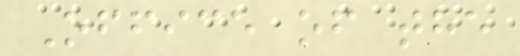Office of the
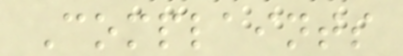Complaints
